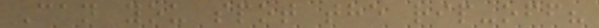Can you spot the rip-off?
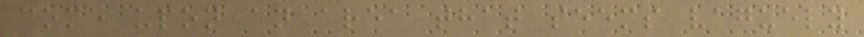come upon an area that seems vaguely
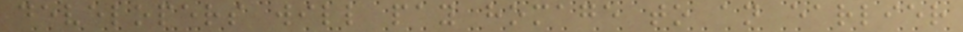developers will pay homage to an earlier
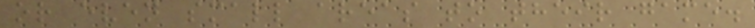or even small areas to their game.
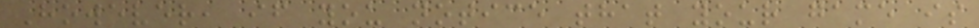However, if you notice that your game is
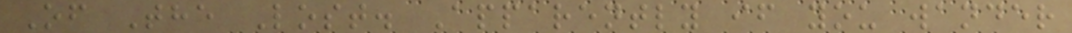Of The Lost. Apparently if you wander
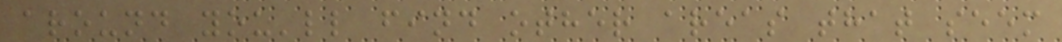around you'll find other areas that seem
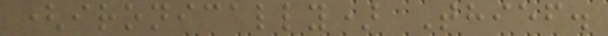(ironically) Thief.
